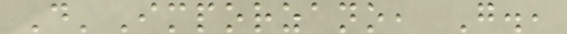D'Imporzano, G.,
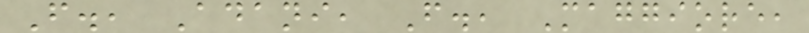F., Adani, F., Maggiore,
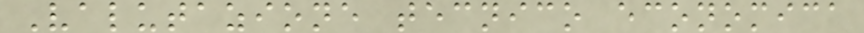Valutazione tecnico economica
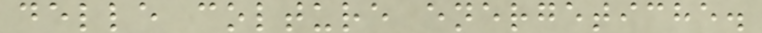delle colture energetiche.
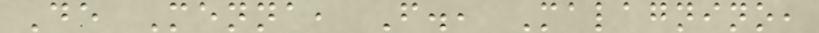De Menna, F., Malagnino,
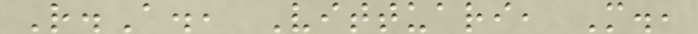R.A., Vittuari, M.,
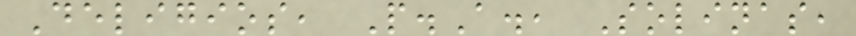Deligios, P.A., Solinas,
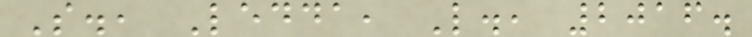S., Ledda, L., 2016.
